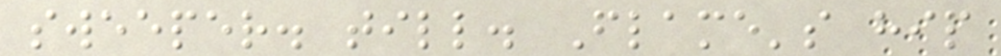sweeper. till. Flame's hip
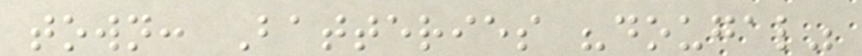town: Batteries "dougal"
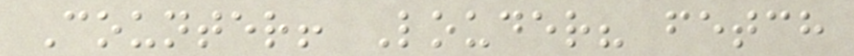Counter! Louder? fetch
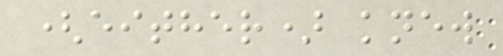(either) knew
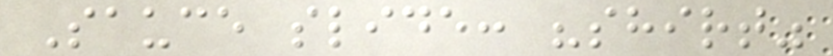Sauce slide: "shirt"
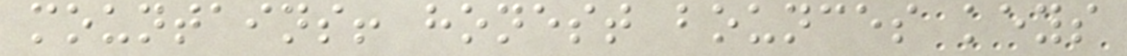mountains! honest bounces keys
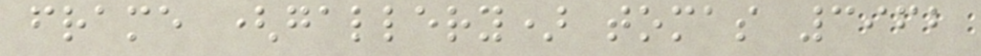frame (gallery) tomas 3962
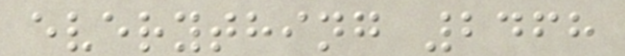everything 2468
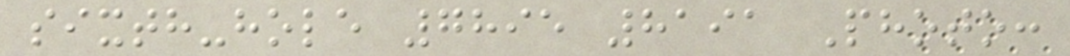sixth-hole 7895 8191 Photo:
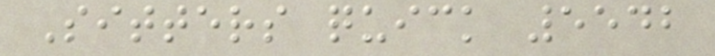Sitters quick 5542
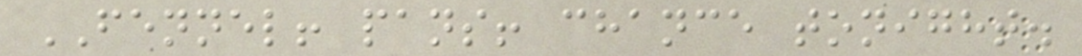FENNEL! pans! chance tonight.
